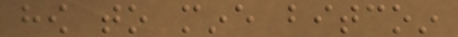how to mine bitcoin
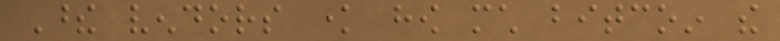These vendors know how much bitcoin the
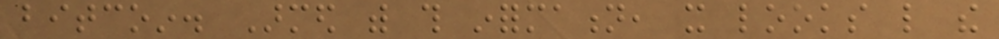bitcoin. Armed with this information, it looks like the
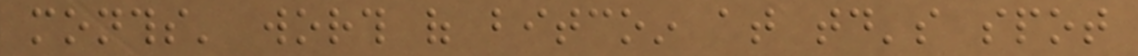months' worth of bitcoin at today's spot
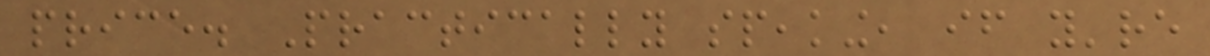price. Practically speaking, if you're
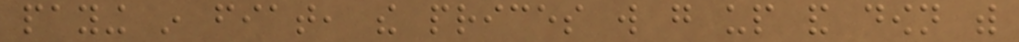paying in fiat, the prices will go up and down with
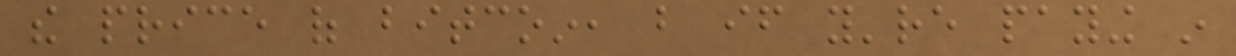the price of bitcoin, but if you're paying in
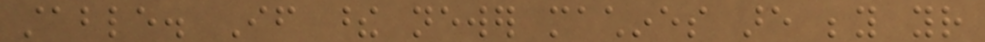stable. If these newer machines are beyond your
